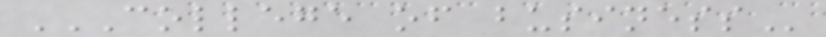COLLEGE OF BUSINESS
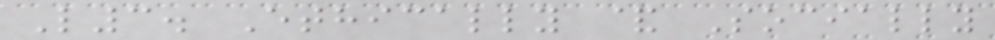L3. Ethically & Socially
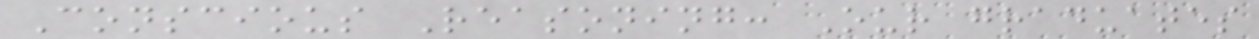Conscious Reasoning: Our graduates
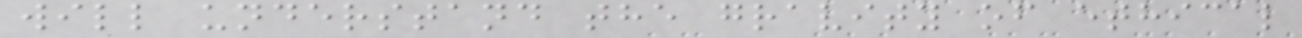will understand the gravity of ethical
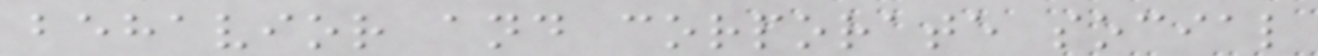behavior and corporate social
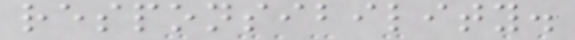responsibility.
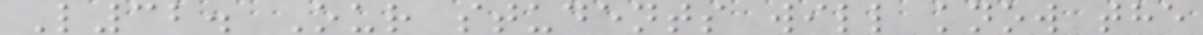L32. Our students will know the
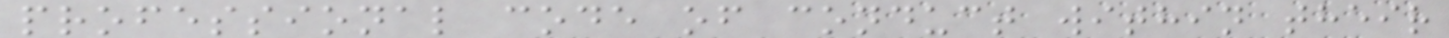professional code of conduct within their
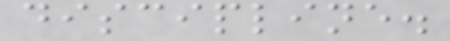discipline.
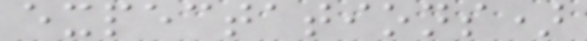expectations)
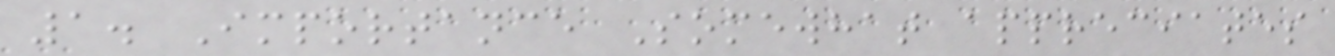1. Importance Somewhat appreciates
